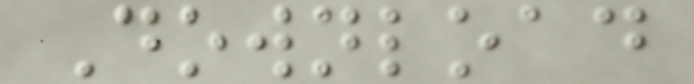Download
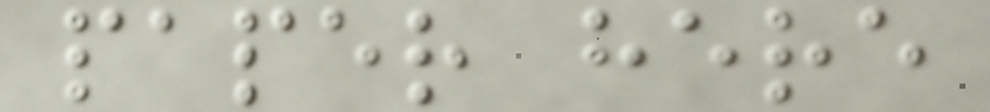paper here
